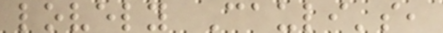lovely Cauli's,
